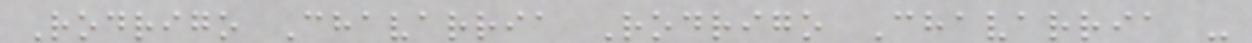Rodrigo Chavarria Rodrigo Chavarria -
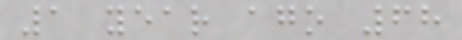1 year ago 68
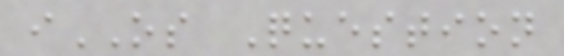iOS Question
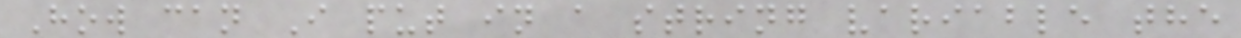How can I put in a string variable the
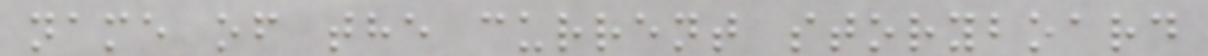name of the current storyboard
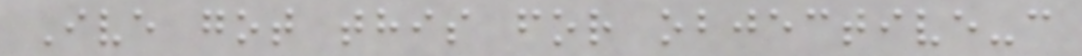Ive got this for objective-c
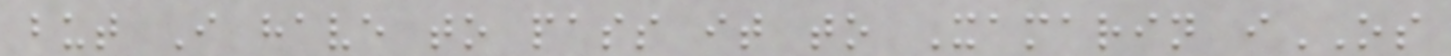but I have to pass it to Xamarin iOS
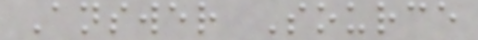Answer Source
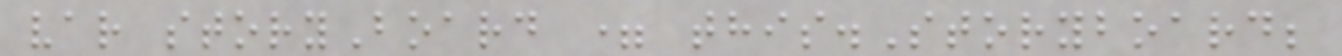var storyBoard = this.Storyboard;
